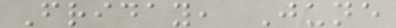Friday, June
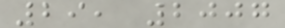29, 2007
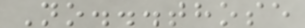No...those
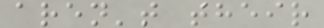aren't their
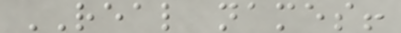REAL names!
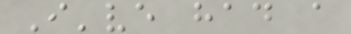I've had a
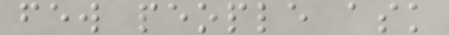few people ask
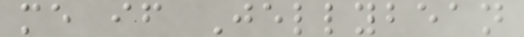me if Jellybean
